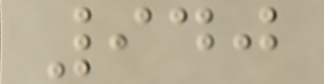940
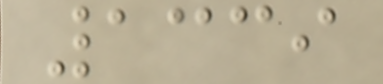1339
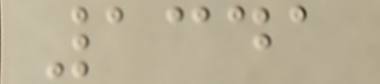1341
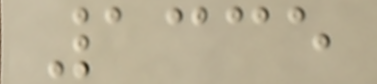1335
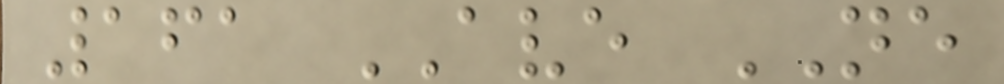161 AVE NE
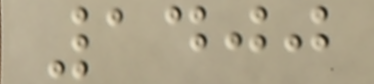1400
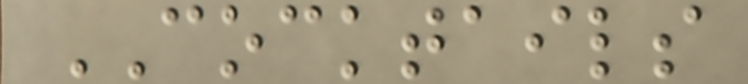COCKTAILS
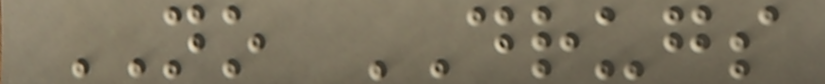NO DRUGS
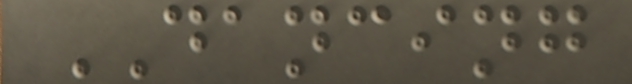DANCING
